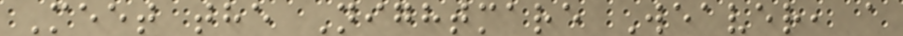Meet the Nightmare Weaver, a
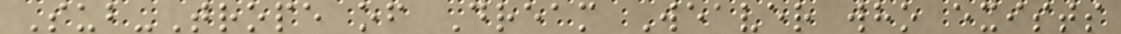Sub-Trope of Dream Weaver who exists
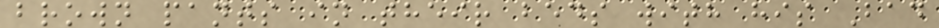brown pants in their beds with his Bad
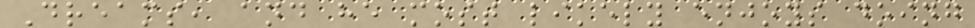Dreams, and he most likely enjoys doing
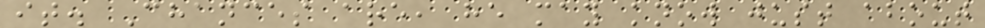it. Chances are, he may know just about
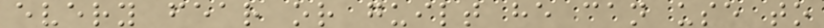every fear or guilt he can use to
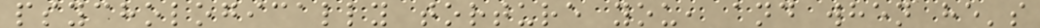psychologically torture you, and when he's
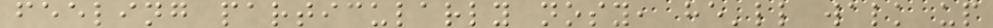feeling particularly nosy, he'll walk up
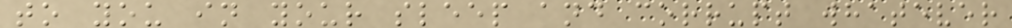to you in your sleep and corrupt whatever
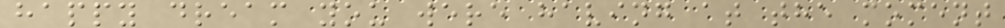happy dream you were having at the moment
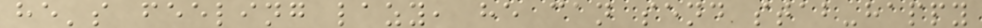he's feeling lazy, he can send stab-happy
